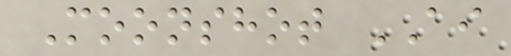Moonshot AI
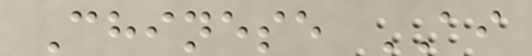Chinese AI
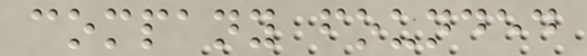company founded
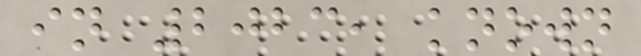in 2023, known
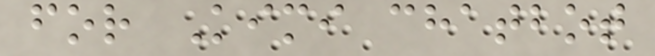for Kimi chatbot
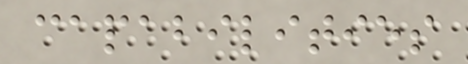capabilities
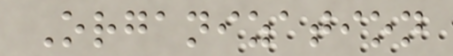Organization
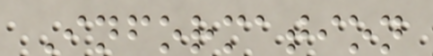Information
